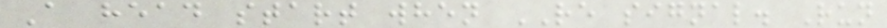A head start when RE signal. Run
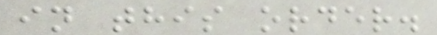in this order.
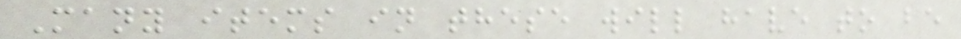Many items in these will have to be
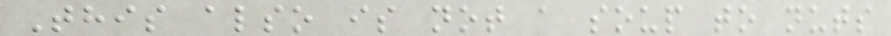This also is not a soup to nuts
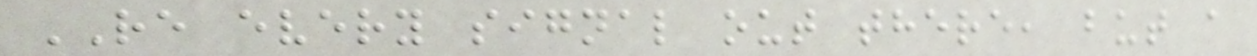RE every signal out there, but a
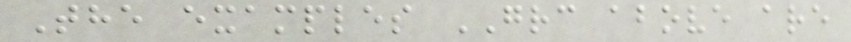The examples GRC above are
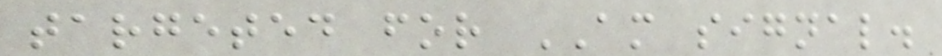targeted for AM signal.
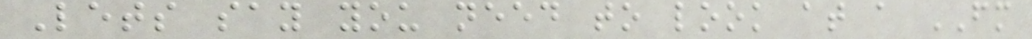Lets say you need to look at a FM
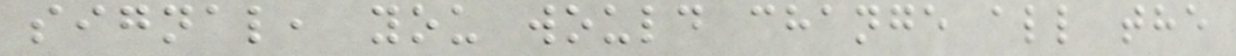signal, you would change all the
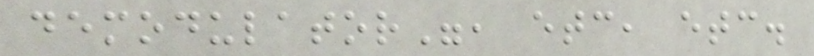demodulator", etc, etc.
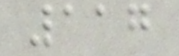117
